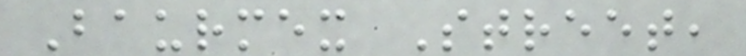Baurmex Street,
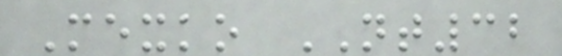Mexko NT32
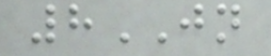8JN
